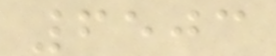6503
